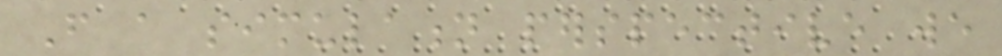From a simulation perspective we
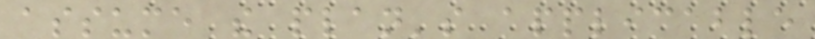assume the plan's applicable
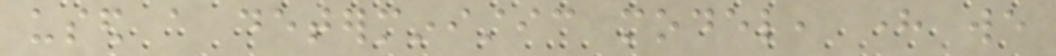used a deterministic model, here we
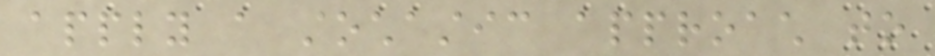apply a stochastic approach to
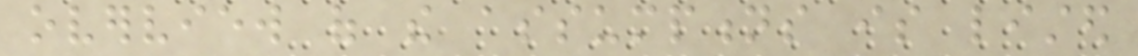overview of the assumptions is listed
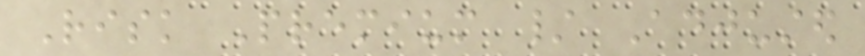Risk Premium / Adjusted
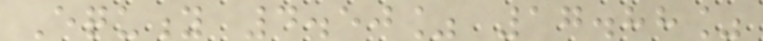Equity 4.50% 17.88%
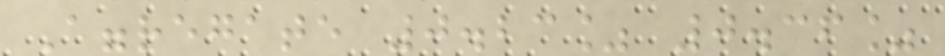Aggregate 0.23% 0.36%
